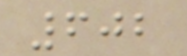602
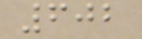602
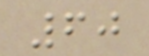60
